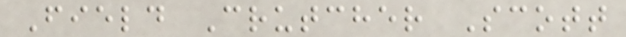Field Crutcher Scott
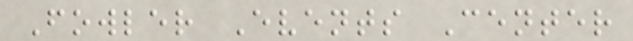Fowler Events Center
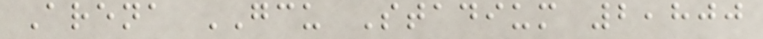Arena GCU Stadium 2,800
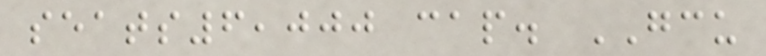seats6,000 cap. GCU
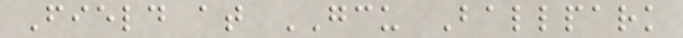Field at GCU Ballpark
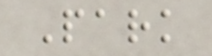Park
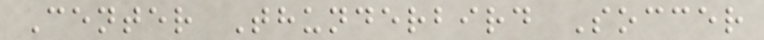Center Thunderbird Soccer
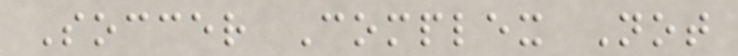Soccer Complex Not
